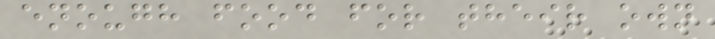enough food for their own
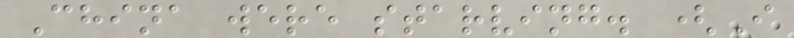China were starving. (I
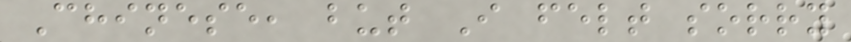Chinese, but I felt sorry
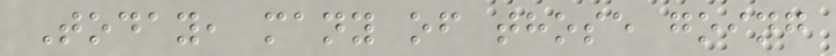Today, many of those going
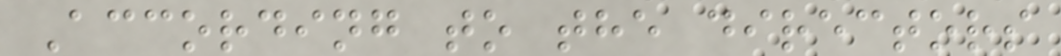According to the directors
